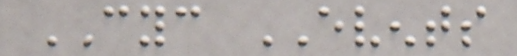CYC EVENTS
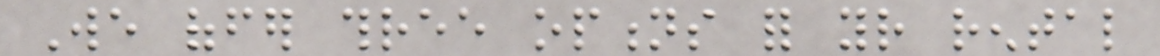We offer three options for your rental
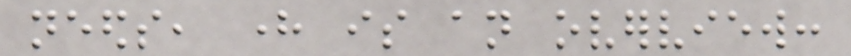needs, here is an overview:
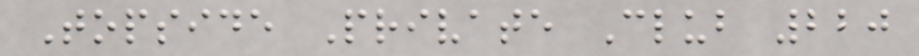Topside Private Club 220
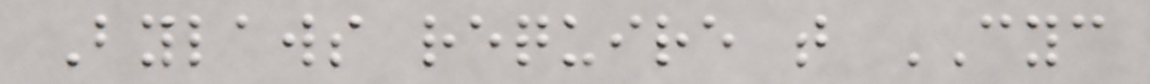Bylaws require that CYC
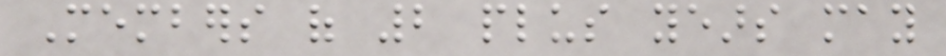Members of 2 plus years may
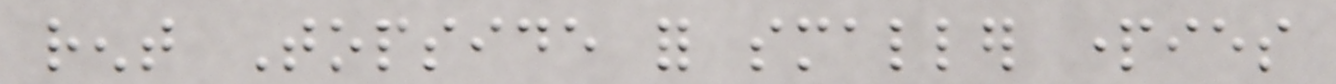rent Topside for smaller parties
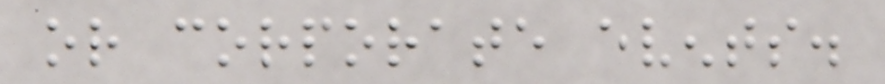or corporate events.
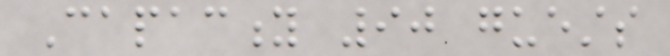Capacity 90 guests
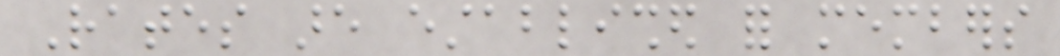Rates are established for members
